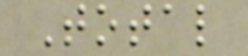Total
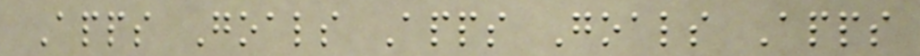Apps Goals Apps Goals Apps
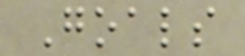Goals
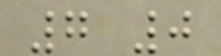7 0
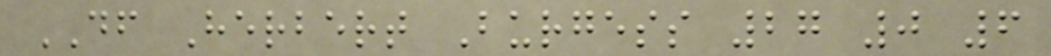DF Herbert Burgess 27 0 6
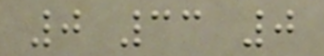0 33 0
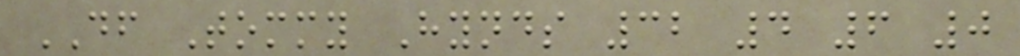DF Tommy Hynds 32 4 6 0
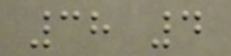38 4
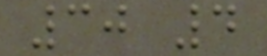30 4
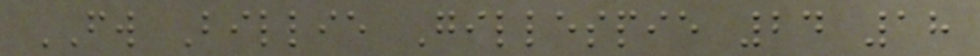FW Billie Gillespie 24 18
